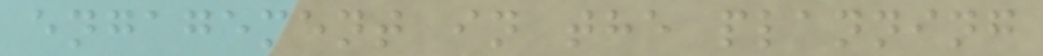engagement in the planning
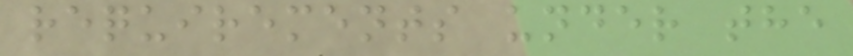requirements under the
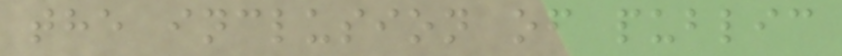the inclusion of public
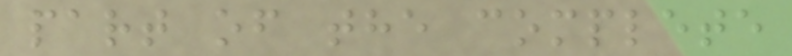part of the complete
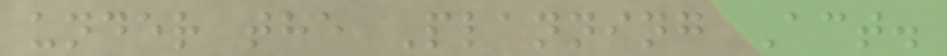under the Planning Act.
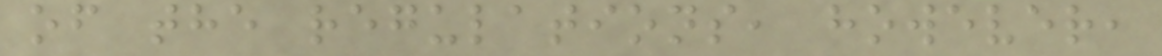of the regulations, however,
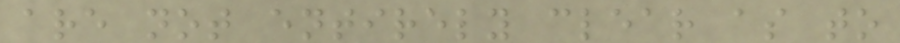are not entirely clear as to
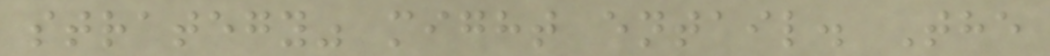strategy" might entail. The
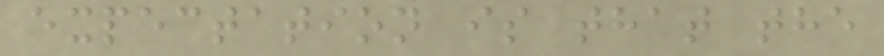expectation is that the
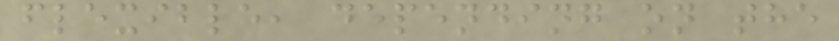flexible, depending on the
